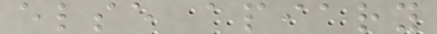else apiary
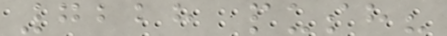7228 push?
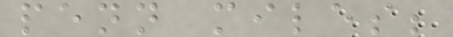penn miles;
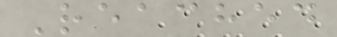Reached
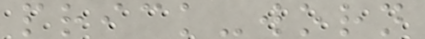prick-worn
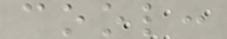cool:
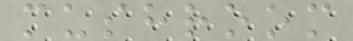mushroom
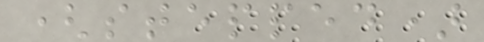(stepped)
